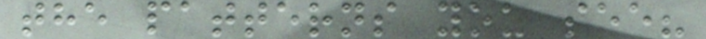the patterns you see?
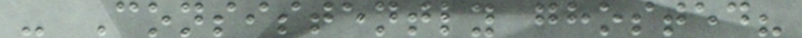- Consistently ghosted?
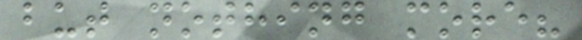but nothing more?
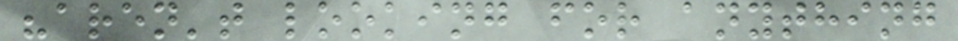"aren't looking for anything
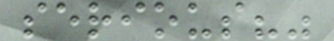serious?"
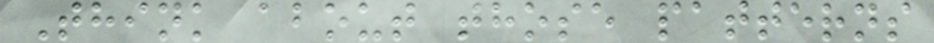Think about those patterns
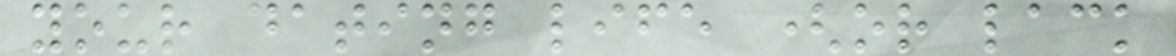your dating life (or lack
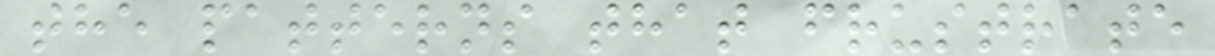the patterns that frustrate
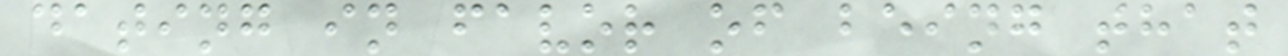dating in favor of being that
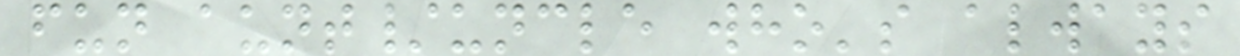fun aunt/uncle who's always
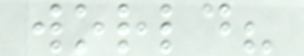world?
